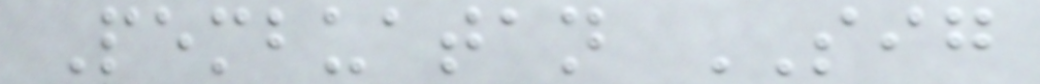Pembuatan SIG
